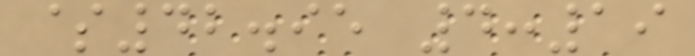$42.95 4:19
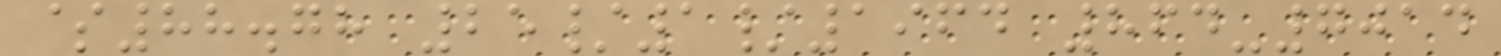$88.78 25/1/1964 864-7014
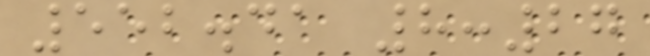552.41 8:27
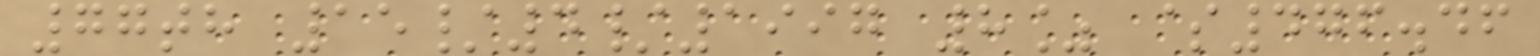77th 15/4/1997 8% $476.46
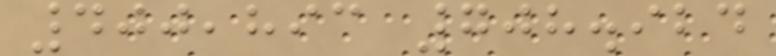400,893 708.924
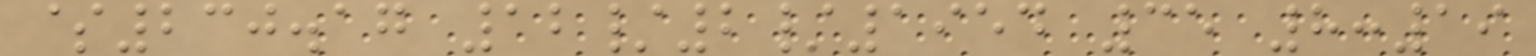$230.17 12/2/1954 35 8:19
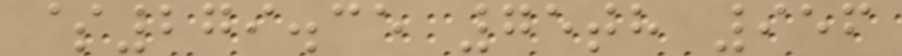$279.35 75th 956
